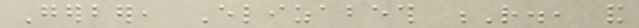Gerber, Elizabeth R., and
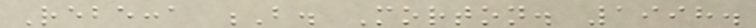Rebecca B. Morton. 1998.
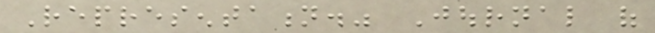Representation." Journal of
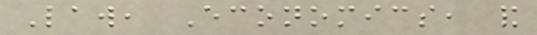Law, Economics, and
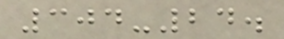304-24.
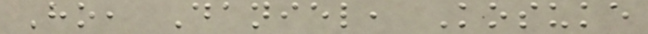Ho, Daniel, Kosuke
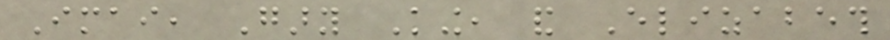Imai, Gary King, and Elizabeth
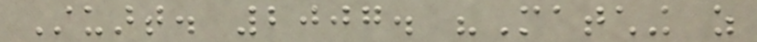Stuart. 2007. "Matching as
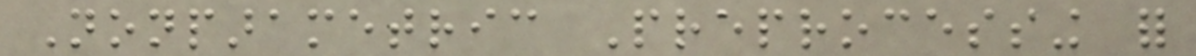Nonparametric Preprocessing for
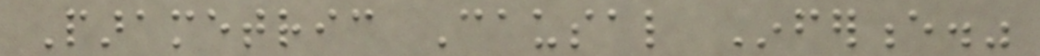Parametric Causal Inference."
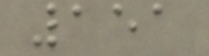151
